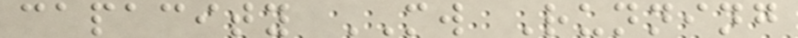capacity MW Running
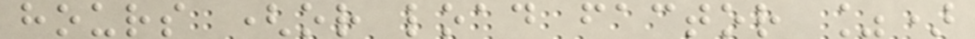hours (or load factor %)
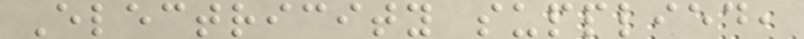Electricity supplied,
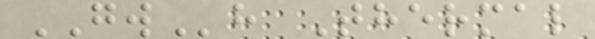GWh Thermal
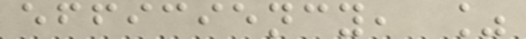efficiency, %
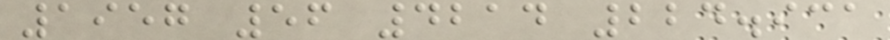1957 56 4214 224.931
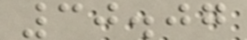30.07
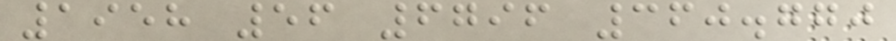1958 56 6796 360.770
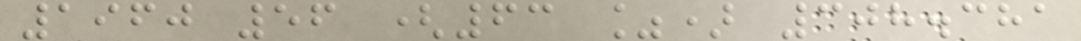1960 56 (63 %) 308.381
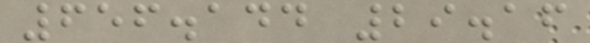656.144 29.16
